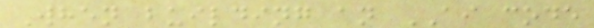When building an AI code
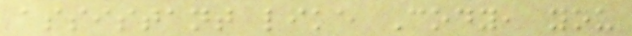assistant like Cody, you
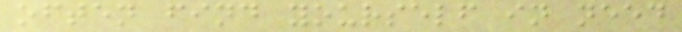often find yourself in need
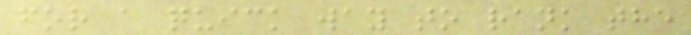for a quick way to rank the
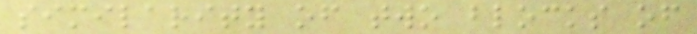similarity of two blocks of
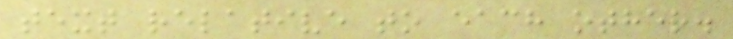text relative to each other.
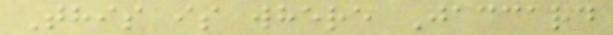This is where Jaccard
